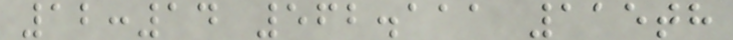12:14 562.111 115th
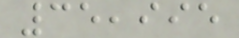35,995
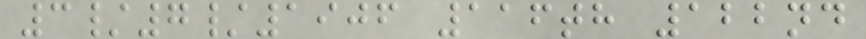3/7/1906 116th 122nd
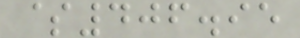$406.95
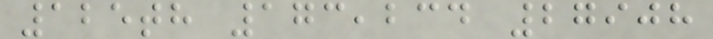125th 173,234 27908
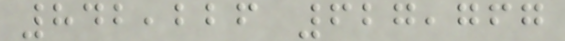842,226 627,767
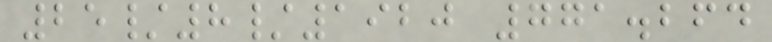25/8/1920 771.264
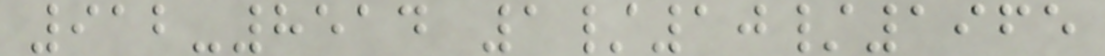912-8514 1/10/1965
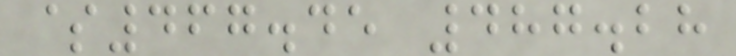$467.45 487.28
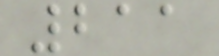211
